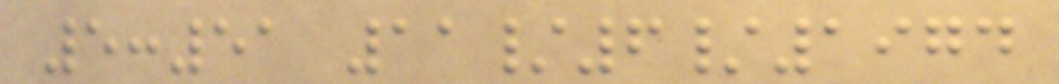5:51 11/6/1974
